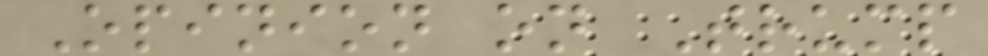Opinion on Trump
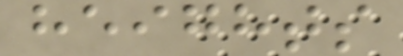heights
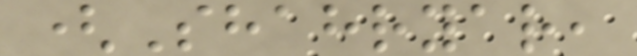(Shahryar,
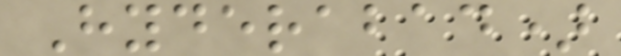Hyderabad)
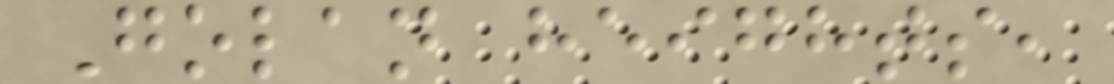Golan heights,
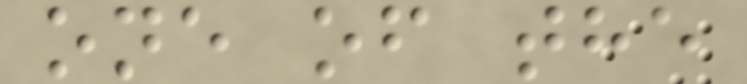one of the
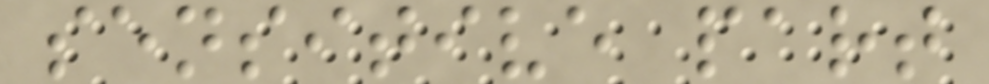sensitive part
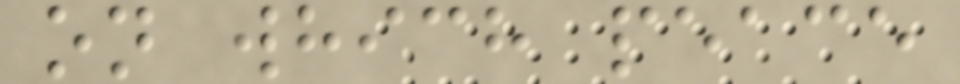on which peace
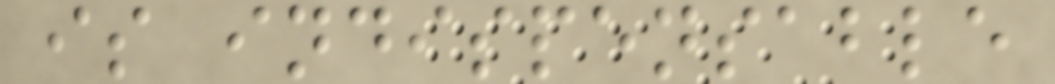is indispensable
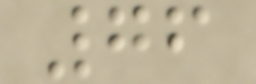76
